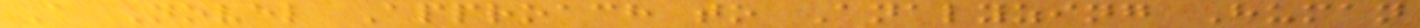A Novel Approach to Analyzing Human
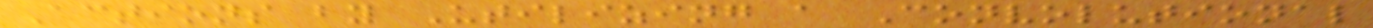Actions by Utilizing a Convolutional
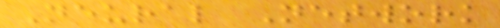Neural Network
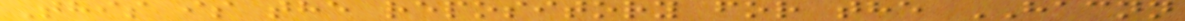This is the repository for the HACNN
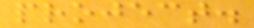project.
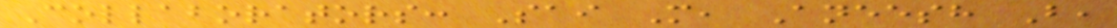Collaborators: Sai M, Aneesh B,
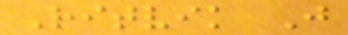Ritvik J
